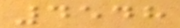4548
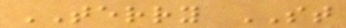TERRY ST
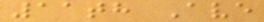11th Ave
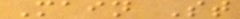Main St
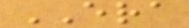ERA
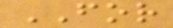FOR
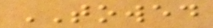TOWED
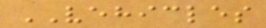VEHICLES
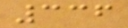336
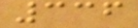336
